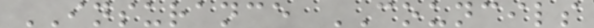INSURANCE COUNCILS
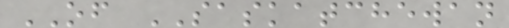OF SASKATCHEWAN
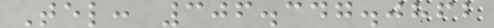Tel: 306.347.0862
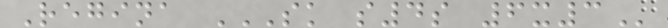Regina SK S4S 6X3
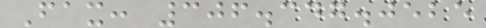Fax: 306.347.0525
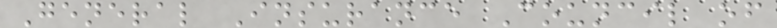General Insurance Council of
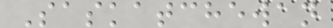Saskatchewan
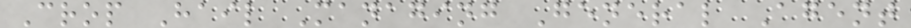Crop Hail Managing General Agent
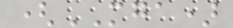(MGA)
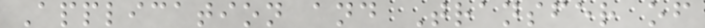Application and Transfer of
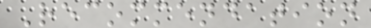Recommendation
